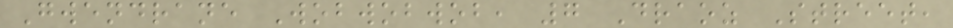Gwendrane Wobwobwob, 7 Draoz Street,
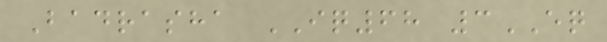Badrasha IQ68 3EQ
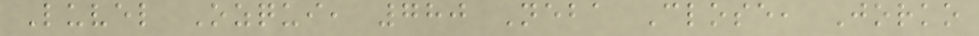Luvel Ozqui, 780 Neba Close, Jorko
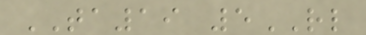TA19 5RL
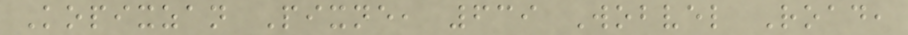Kopixzan Pixne, 639 Wobvel Road,
